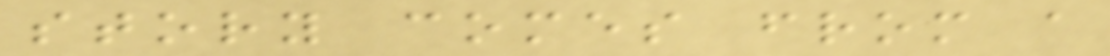story comes from a
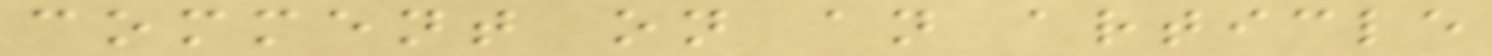comment on an article
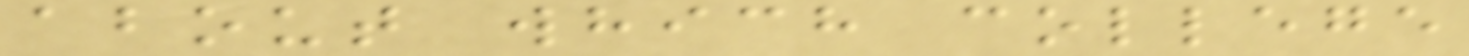about which college
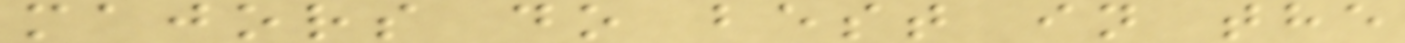majors do best in the
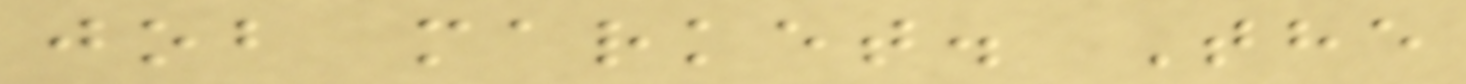job market. The
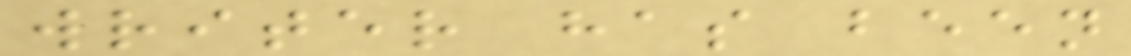writer has been
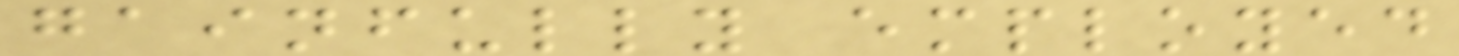gainfully employed
